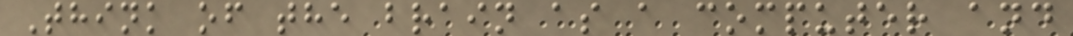Think of the brain as a computer and
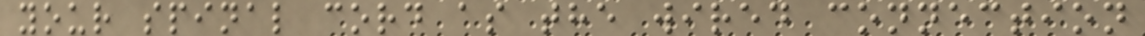your spinal cord as the wired connection
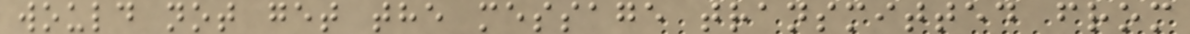would not get the message transmitted from
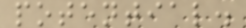potential.
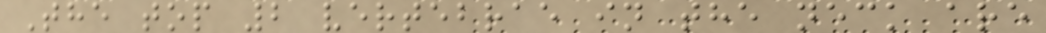The top 2 vertebrae in the neck are
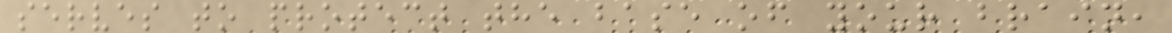serves to protect the base of your brain,
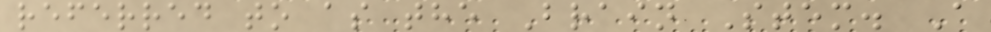referred to as the Brain Stem. A
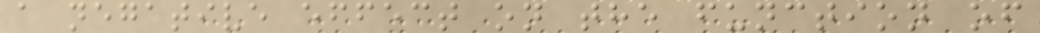a negative effect on the function of
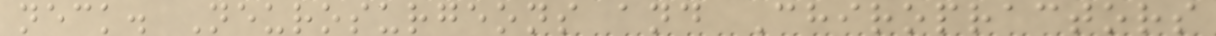neck. Neurosurgeons and Chiropractors
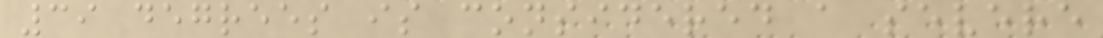39 degrees is considered a severe
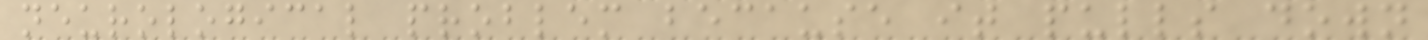neurological problem because it pulls down
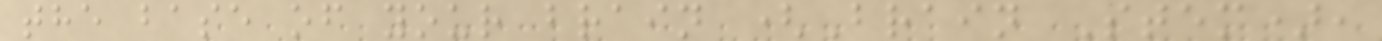the base of your brain (Brain Stem),
